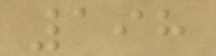198
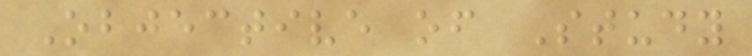Objective of Study
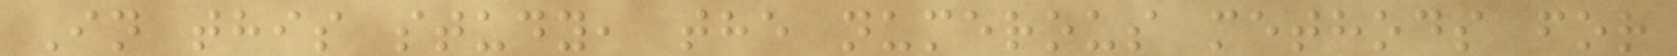In this study, the numerous methods for
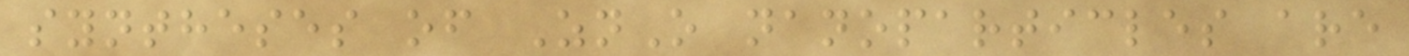syntheses of ZnO nanoparticles are
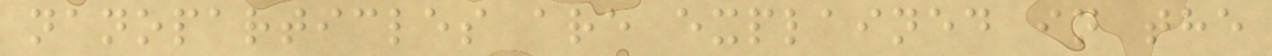nanoparticles are explained in the
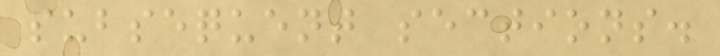subsequent sections.
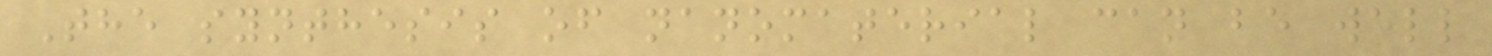The synthesis of nanomaterial can be well
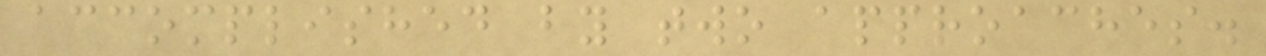accomplished by two approaches.
